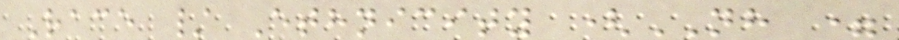Race / Ethnicity (NH =
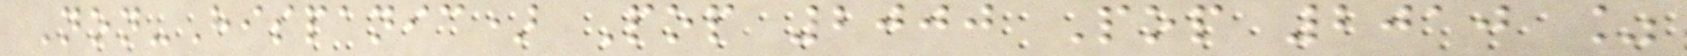Non-Hispanic) Pop 2000 Pop 2010 %
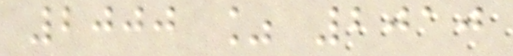2000 % 2010
